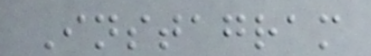Instagram
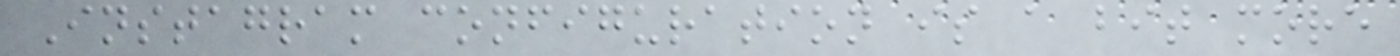Instagram configuration is a bit more
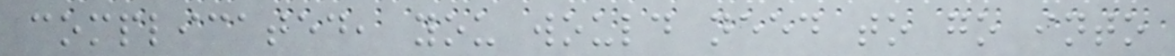complicated, you would need to go into
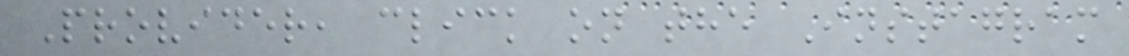Provider, click on the Instagram
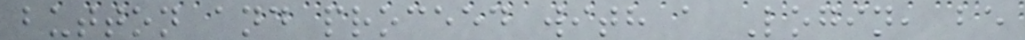button and proceed with a Login, be
